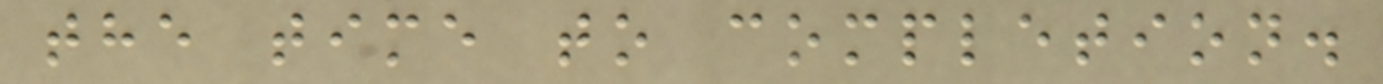the time to completion.
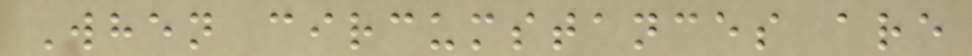When circumstances are
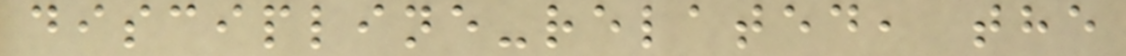discipline-related, the
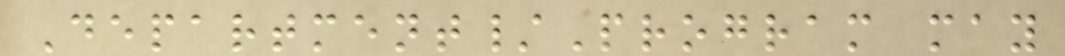Department/Program may
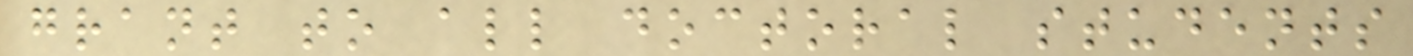grant to all doctoral students
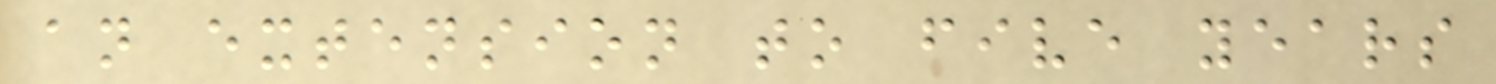an extension to five years
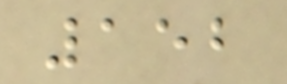152
